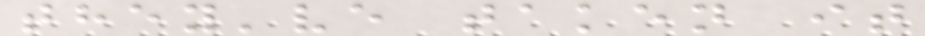they've taken it
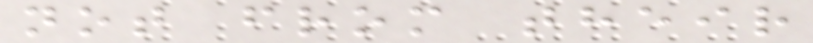not from their
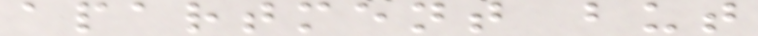apartment but
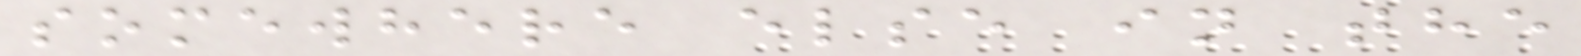somewhere else in the
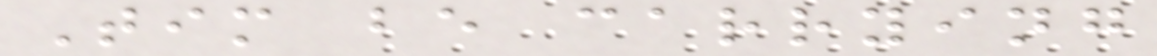Tim be carrying
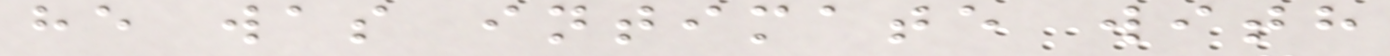he was intimate with
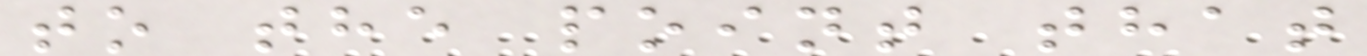to the point that
